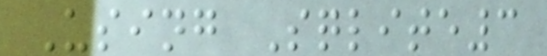Using Sqlite3
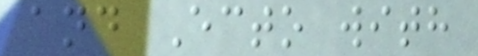and Ecto with
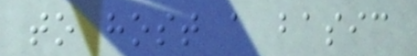to host a basic
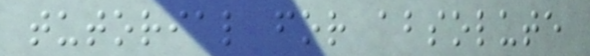tutorial for absolute
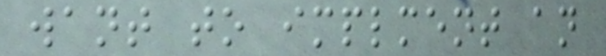want to implment an
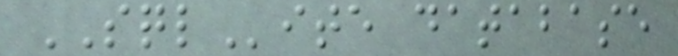SQLite database
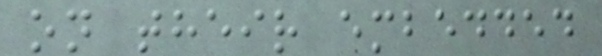on their embedded
